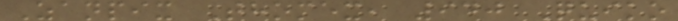Zanpix Thomex, 940 Quiko
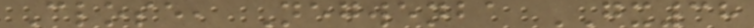Close, Negwenba GX38
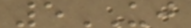5UJ
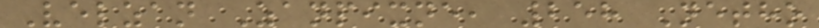Velzan Zanpixne, 258 Netho
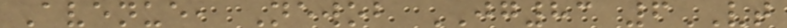Avenue, Newob JG83 6VT
